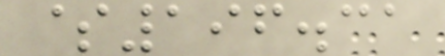$196.31
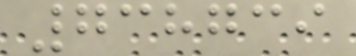738739
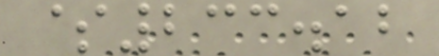$233.12
